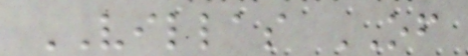VILLAS OF
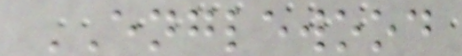ENGLEWOOD
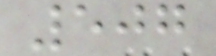507
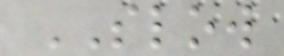SLOW
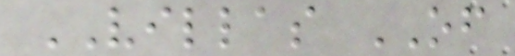VILLAS OF
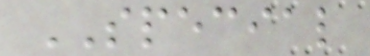SPECIAL
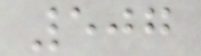507
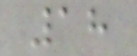18
